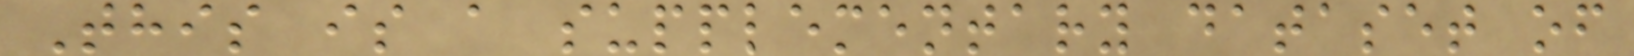This is a supplementary dataset of
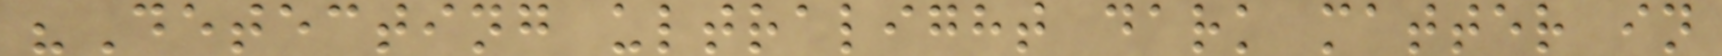"Detecting ultralight dark matter in
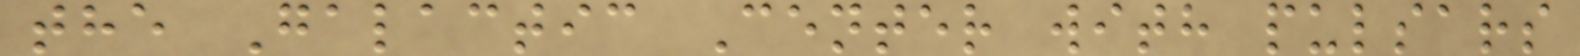the Galactic Center with pulsars
